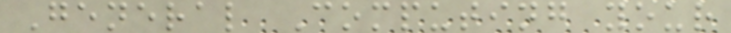General Computing your
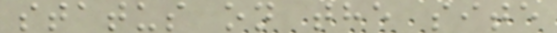status on the site
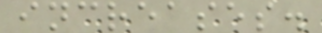increases.
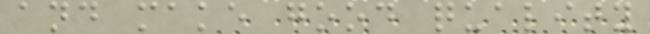and make good quality
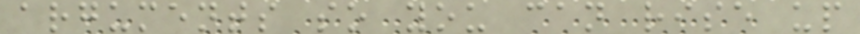arguments so you can rise up
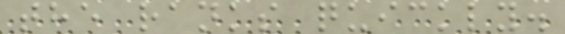the ranks quickly.
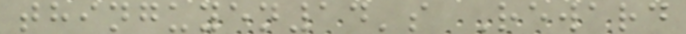thinguyen14's Reward
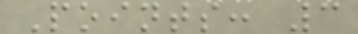Points: 3
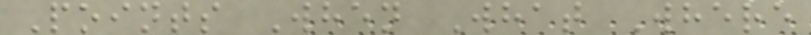Points When What Where
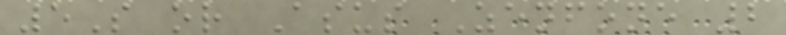5S or Asus Zenfone 2
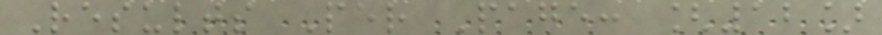Results Per Page: [12]
